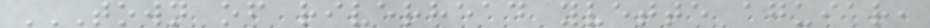TOWN OF RIVERHEAD YVETTE AGUIAR,
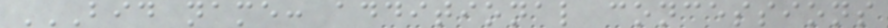BID NAME: ADDITIONAL CONCESSIONS
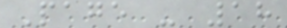Page - 18
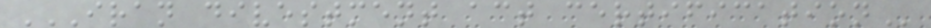IRAN DIVESTMENT ACT CERTIFICATION
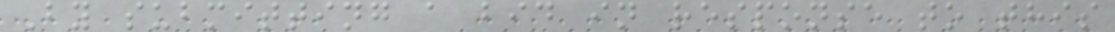By submitting a bid in response to this
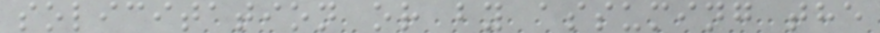solicitation or by assuming the
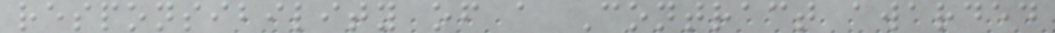responsibility of a Contract awarded
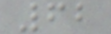62
